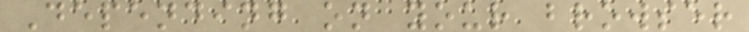Depending on your browser
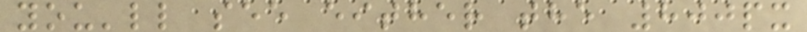you'll see either the 800px
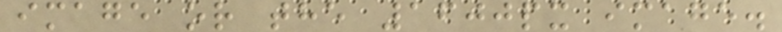image or the 1600px image.
